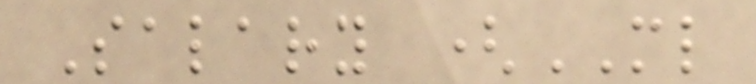Salary (ML
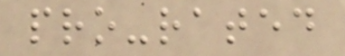pro-rated
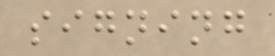signing
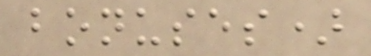bonuses)
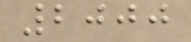2000
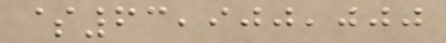$63,900,000
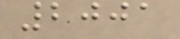2001
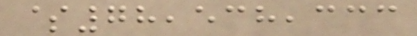$78,538,333
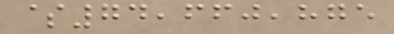$74,660,875
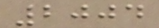2004
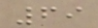69
